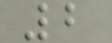2
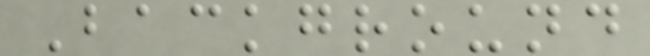Background
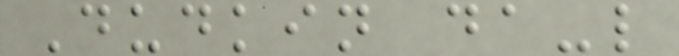Dudkin da-l
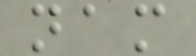nam
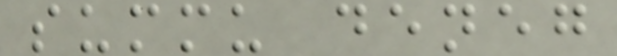summu deneg
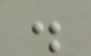.
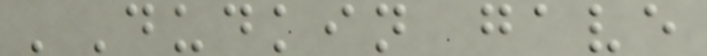'Dudkin gave
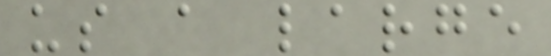us a large
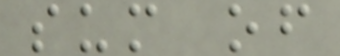sum of
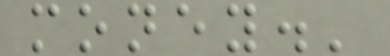money.'
